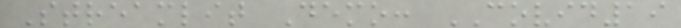Streamlit Demo: COVID19
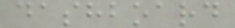dashboard
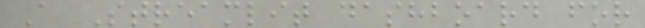A Streamlit dashboard for
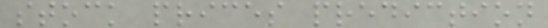stock prices prediction
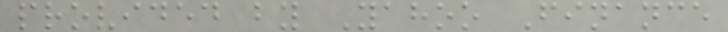provided by Yahoo Finance
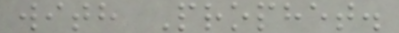with Prophet.
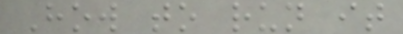How to run it
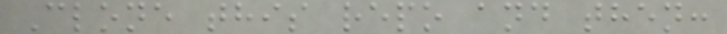Clone this repo and then:
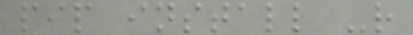pip install -r
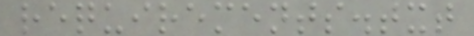requirements.txt
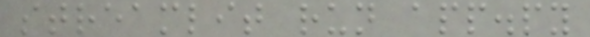streamlit run app.py
